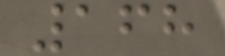168
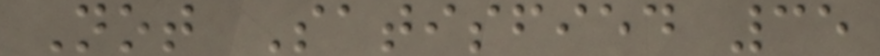Not Satisfied 35
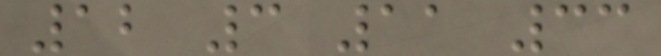12 3 11 33
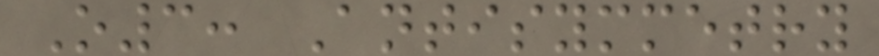O3: Antisymmetry
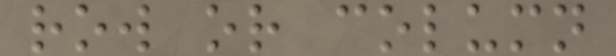row or column
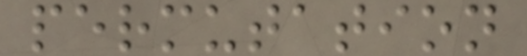permutation
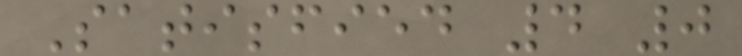Satisfied 4 0
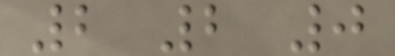2 2 0
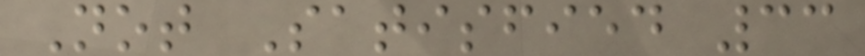Not Satisfied 33
